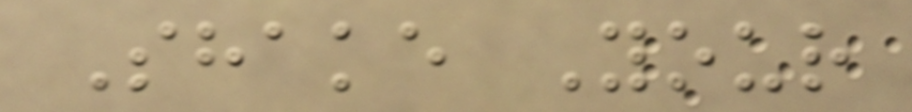Shake Your
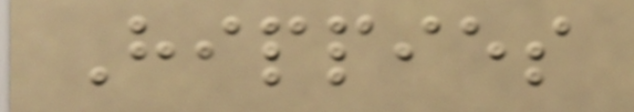Hippies
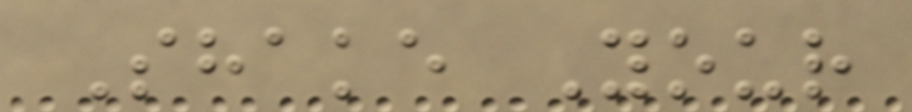Shake Your
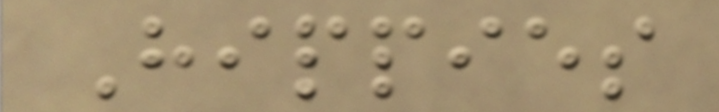Hippies
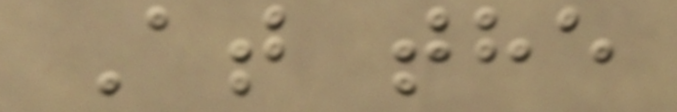At the
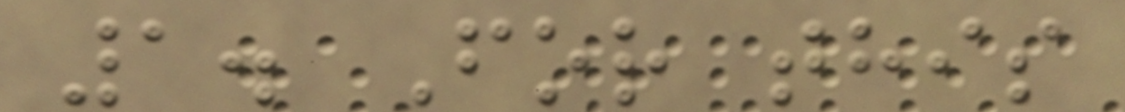1. For this
